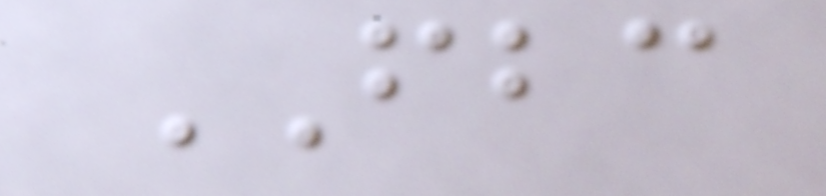FBC
